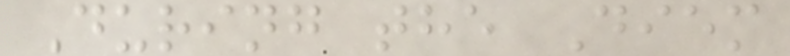During the Diem
